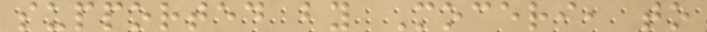supported by Moceri, to
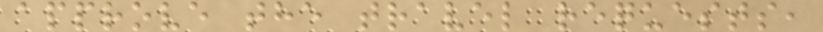approve the travel requests,
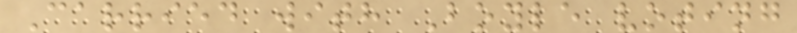Carried with Boyle voting
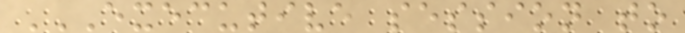EXECUTIVE SESSION TO
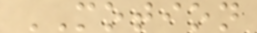MOTION
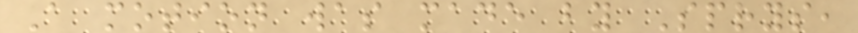A motion was made by Sprys,
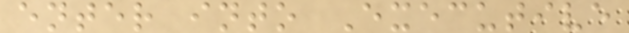enter into Executive
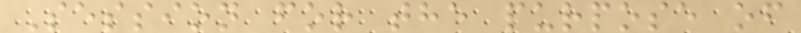Session for the purpose of
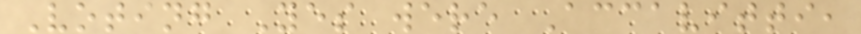Voting Yes were Accavitti,
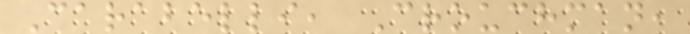Carabelli, Crouchman,
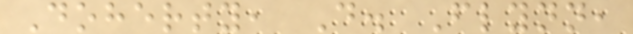Doherty, D. Flynn,
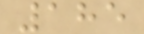185
